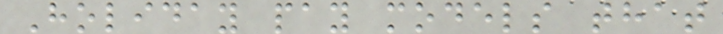Holiday pay models that
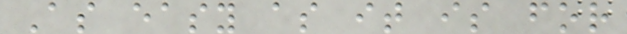As easy as it is for
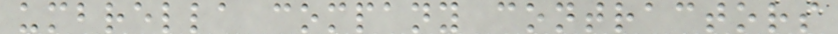umbrella company contractors
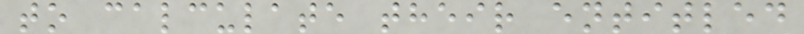to calculate their entitled
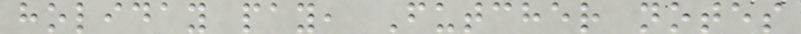holiday pay, Futcher notes
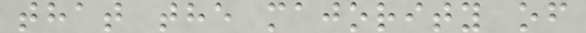that the majority of
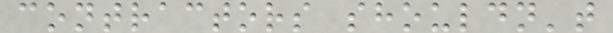contractors shouldn't
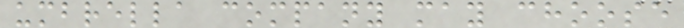umbrella company may choose
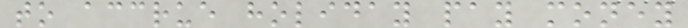to accrue holiday pay money
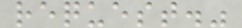request."
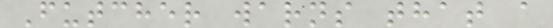Futcher warns that a
